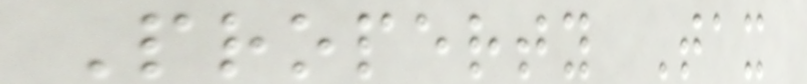Property Tax
